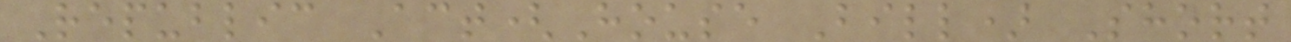Republic Act(House Bill) Short
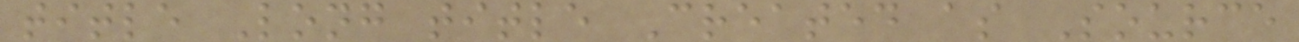title Long title Created as Source
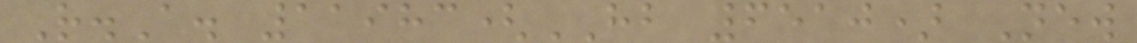R.A. 11983(HB 6510) New
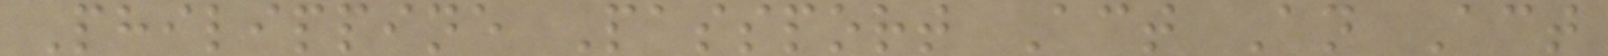Philippine Passport Act An Act
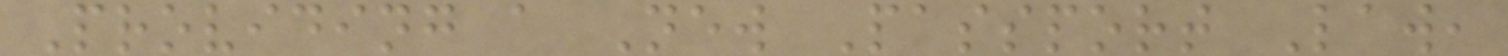Providing a New Passport Law,
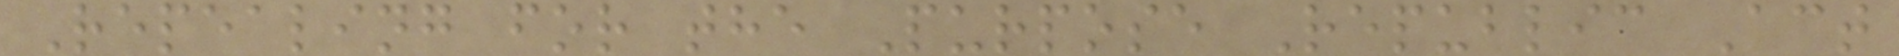Repealing for the Purpose Republic Act
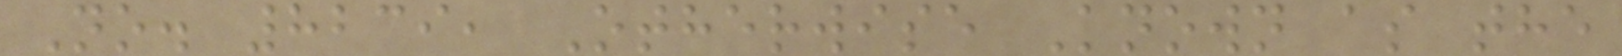No. 8239, Otherwise Known as the
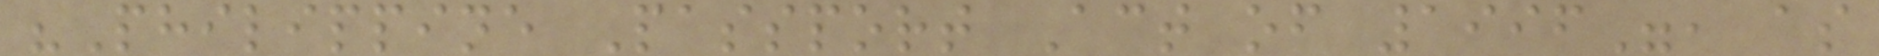"Philippine Passport Act of 1996", as
